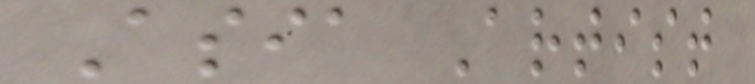Asia Artist
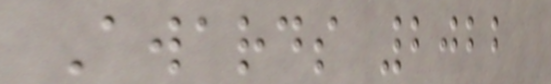Awards 2022
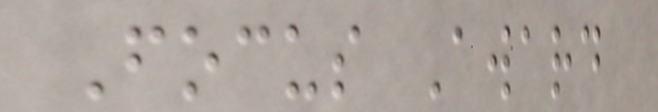Focus Award
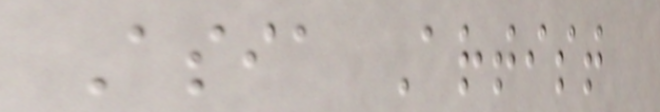Asia Artist
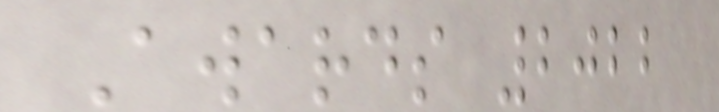Awards 2022
